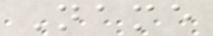Name
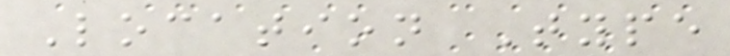Location Type
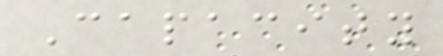Capacity
